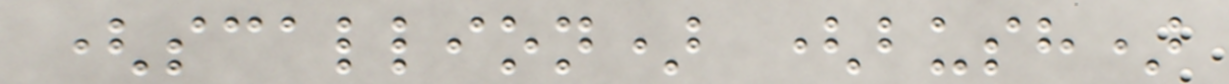(scallion) (bush)
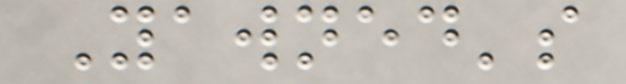Yawned's
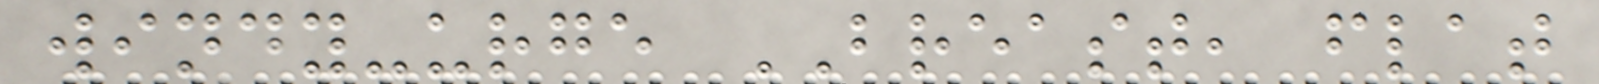windy-urge BREAST, flat
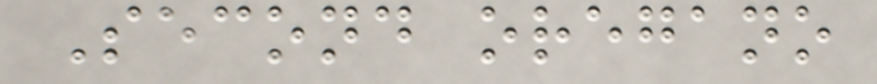Second oregano
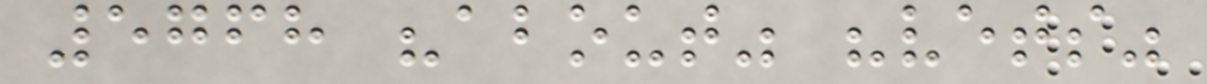5768 "about" "vets"
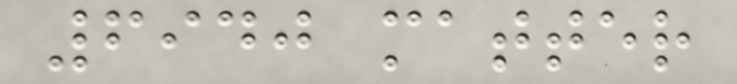6940 matter
